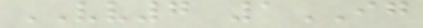VV7 1IG
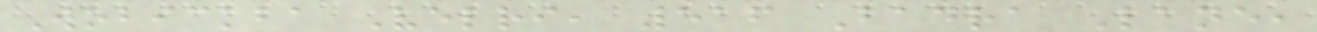Wobickba Velri, 516 Badra Lane,
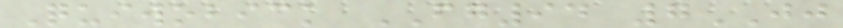Quiwobick FG94 7JJ
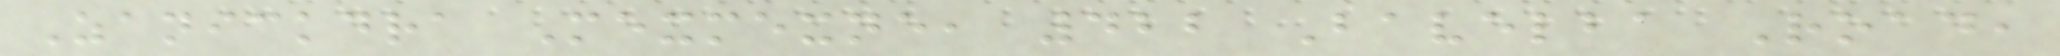Zanickdra Mexmexne, 422 Bavelba Road,
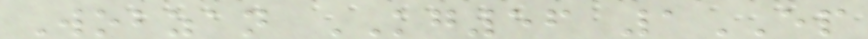Wobzan KG56 1EP
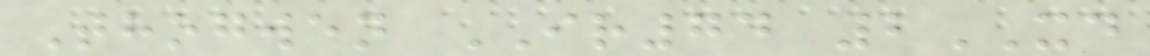Thogwen IR74 2XD
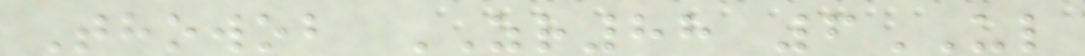Thowob ZR88 6UL
